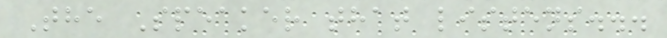The Speaker that listens...
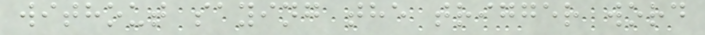without saying the trigger word
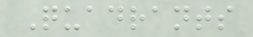Quadrants
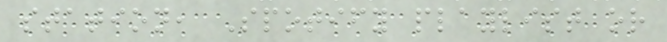station, Spotify playlist or
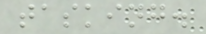tasking.
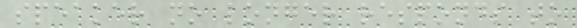speaker no longer responds to
